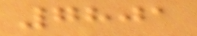7801
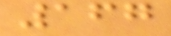167
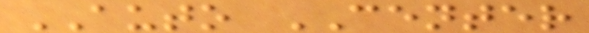AUTO CENTER
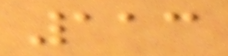113
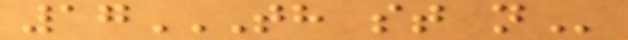17TH ST N
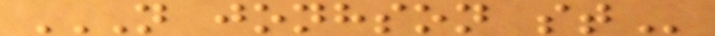N JONHSON ST
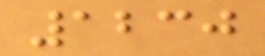1230
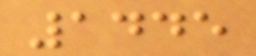1445
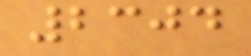2304
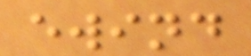ewind
